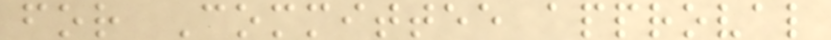for Committee approval
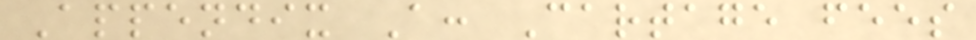Appendix A: Cartage fees
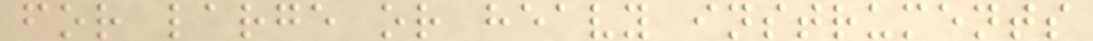for large or heavy instruments
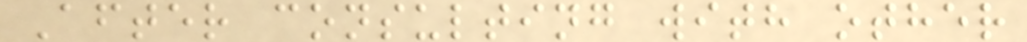After consulting with other
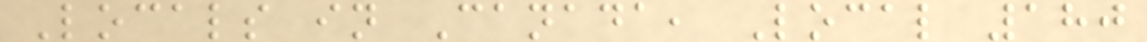Locals in Canada, Local 180
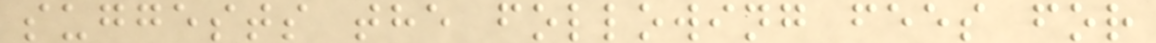suggests the following fees for
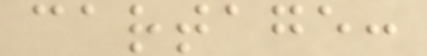cartage:
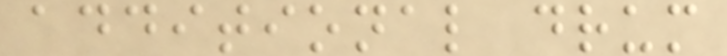additional drum
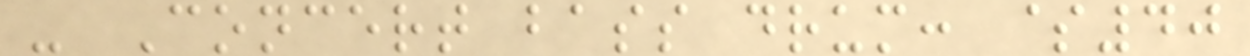- Concert bass drum: $40
